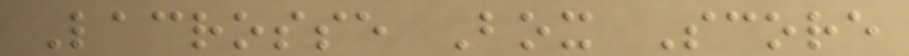Lacrosse Box Score
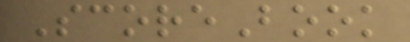ScoreBook
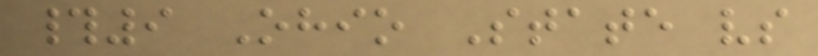#9 Ohio State vs
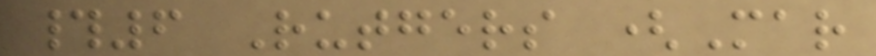#6 Rutgers (Mar
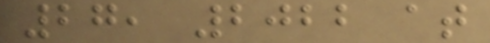27, 2022 at
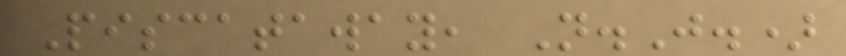Piscataway, N.J.)
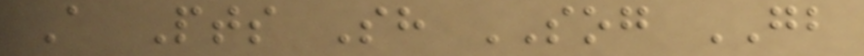A Pts Sh SOG GB
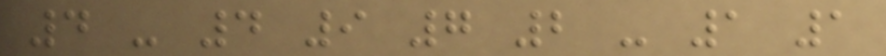4 - 4 9 7 2 - 1 1
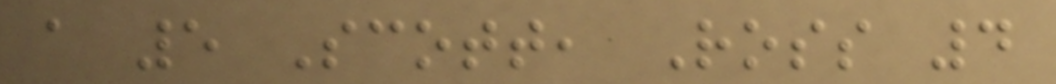a 5 Scott, Ross 4
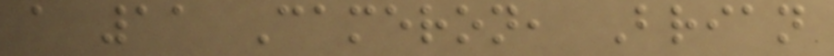a 11 Cameron, Brian
